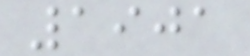1901
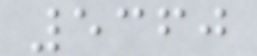5360
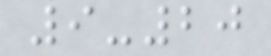9-20
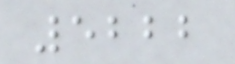5222
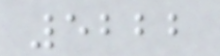5222
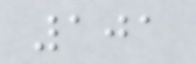101
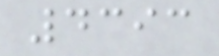4393
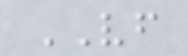VF
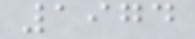1974
